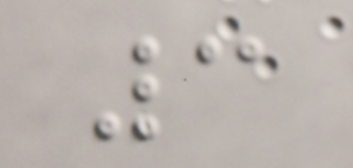3
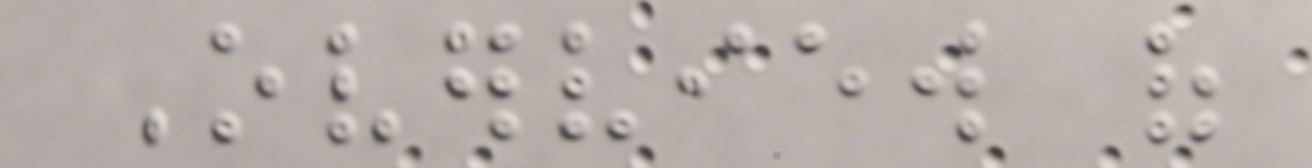Overview of
